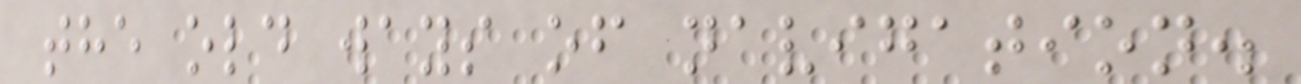the old ways of navigation.
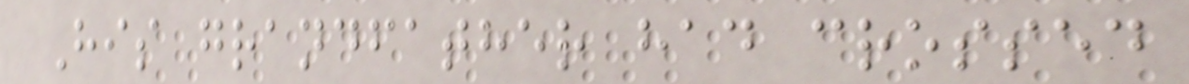His grandfather had crossed
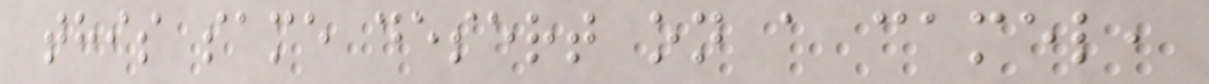this same desert on a camel,
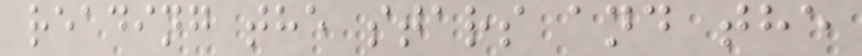reading the stars and the
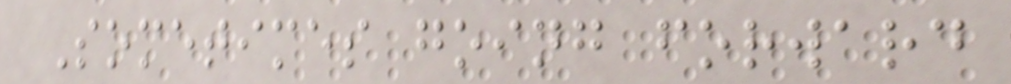Sometimes going forward
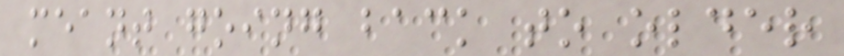meant going back to older
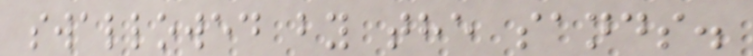swallowed by the sands.
